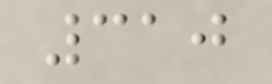310
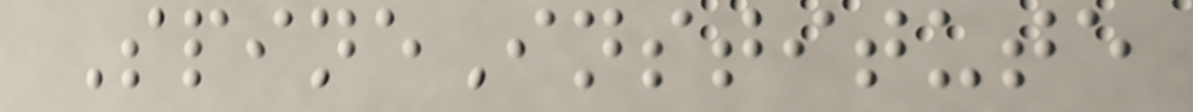SpineInstitute
